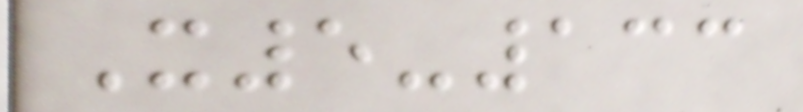X5-133
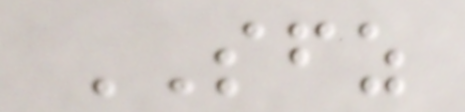SFZ
